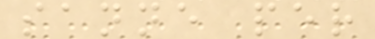sanne per
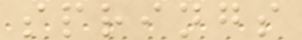springs
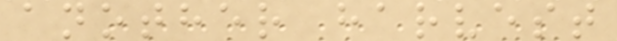another harvest
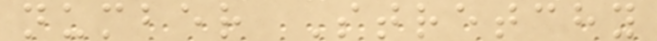number Stretchy
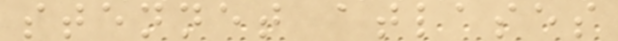stennet atlases
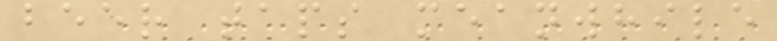beer taps meanwhile
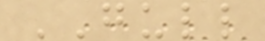GULL
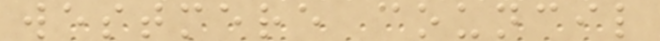westmere council
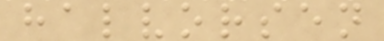halvorsen
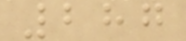287
